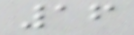16
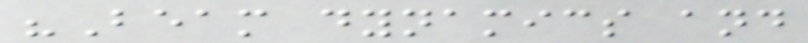"Beam dynamics and
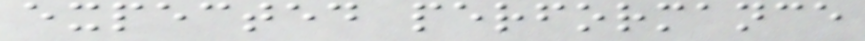expected performance
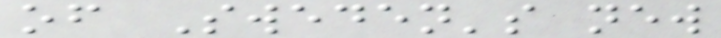of Sweden's new
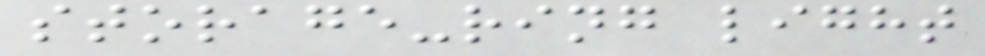storage-ring light
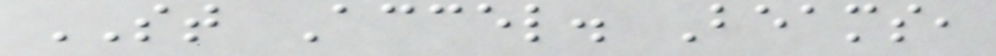ST Accel. Beams,
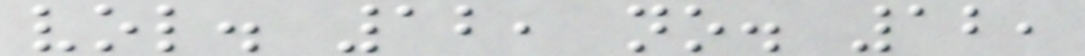vol. 12, no. 12,
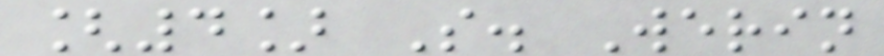[4] S. Werin
